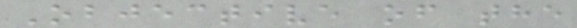Objective of the
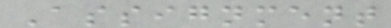Assignment
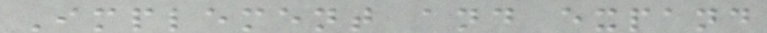Implement and expand
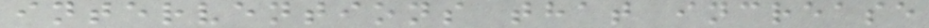interventions that increase
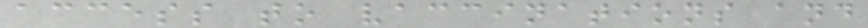access to vaccinations and
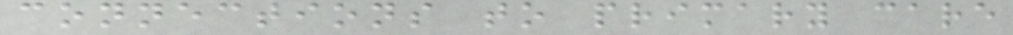connections to primary care
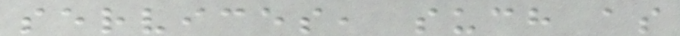services, such as
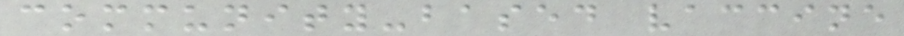community-based vaccine
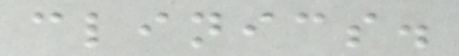clinics.
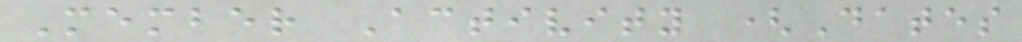Member Activity (Dates
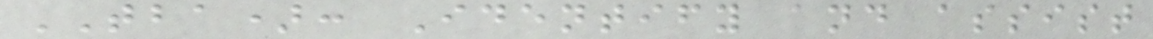TBA): Identify and assist
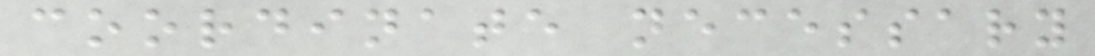coordinate necessary
